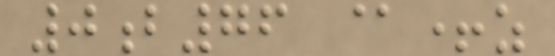0b76 @+z
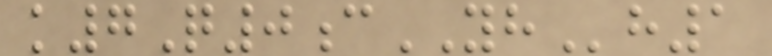k7Q0cYHh1
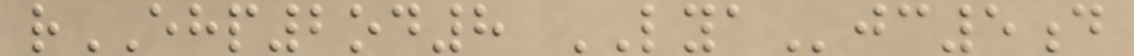rEHP2od8 LYAjc5d
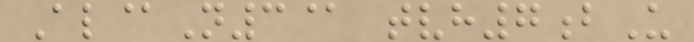Al@N3@ tvh7bU
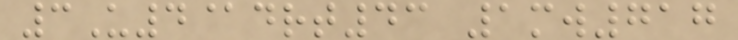3U4@drt43 1mw717
